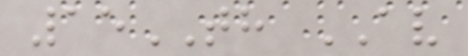15TH AV
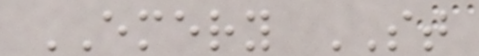EMERY ST
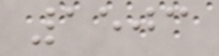1503
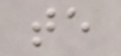te
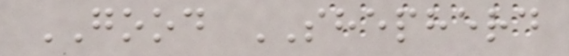GOOD SHEPHERD
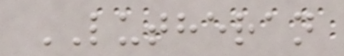LUTHERAN
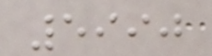5990
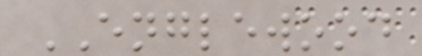ENGLEWOOD
